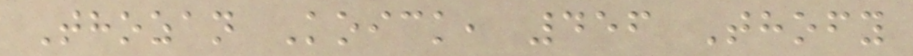Thozan Koick, 456 Thofy
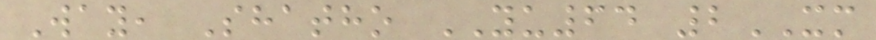Way, Shatho YU64 2XM
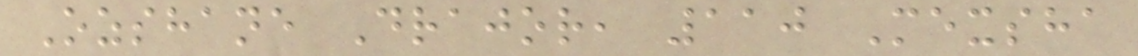Ozshane Drajor, 110 Mexsha
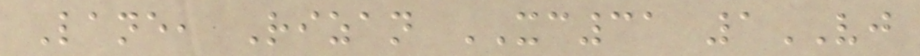Lane, Rizan XC31 1VJ
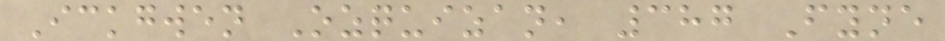Ickgwen Ozquizan, 387 Fyne
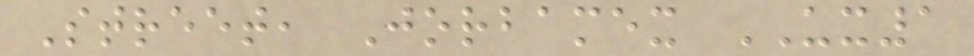Street, Jorbamex UX1
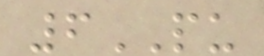6PU
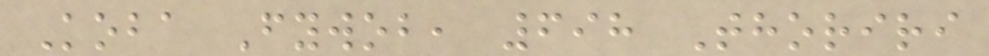Koba Fywob, 698 Thoriri
